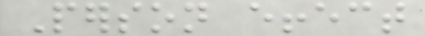Person effect
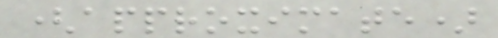(approximate)
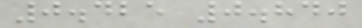0.425 0.840
